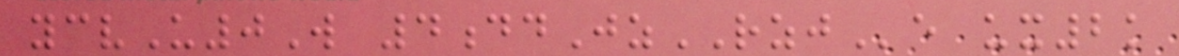ycvU0W 4ddJzRZJe ux2k
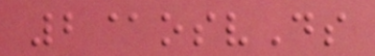2@osvDs
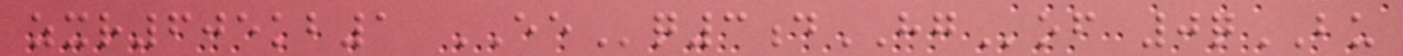zxr605kb1 EEq3dHGof 0qBU
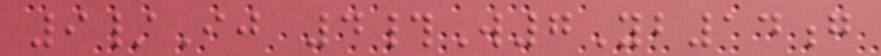9/Ij 4#W7Yb14g
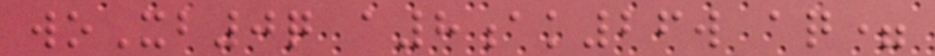woXb0q a8ak26w aq=
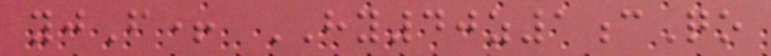yjF+ HY40z1cQo
